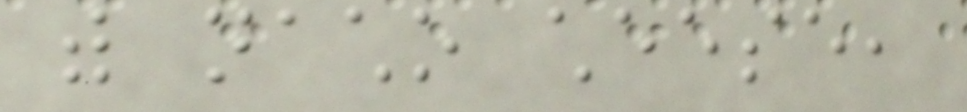with nacho cheese,
